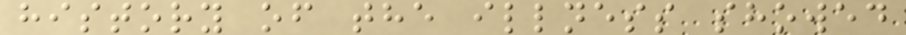history of the illness showed
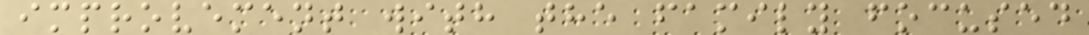improvement with the family focused
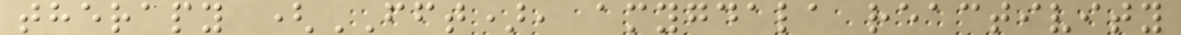therapy (FFT), amygdala reactivity
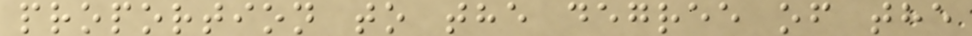proportion to the degree of the
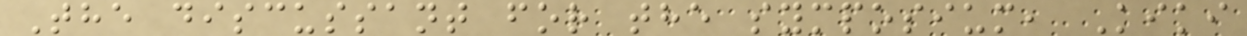The discussant for the symposium, Kiki
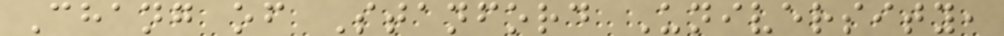Chang of Stanford University,
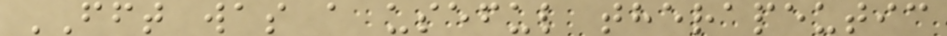FFT was a useful therapeutic
